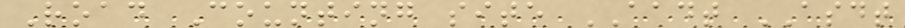Road Counting site AADT ASDT
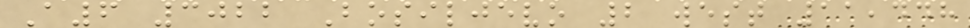A6 3022 Bosiljevo 2 west 11,448
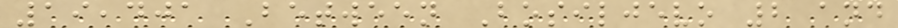19,401 Between Bosiljevo 2 and
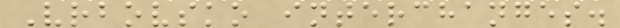Vrbovsko interchanges.
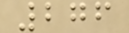276
